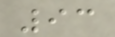93
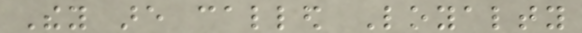They are called Loyalty
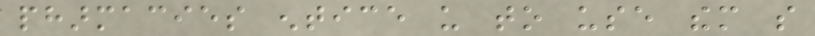pharmacies entice us to use them so
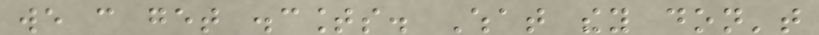we can get discounts. What they don't
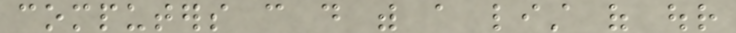computers can do with a list of our
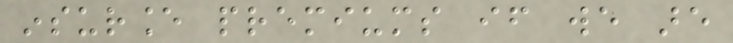insurance premiums if we are
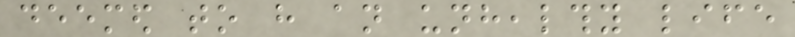deemed to have an unhealthy life
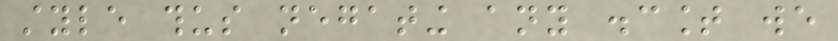style thus negating any discount we
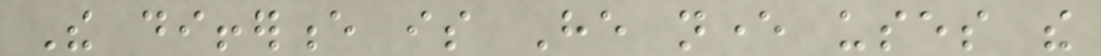The difference is He never uses the
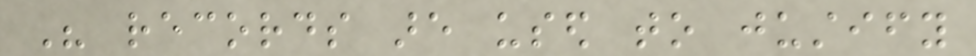His records are used to justify
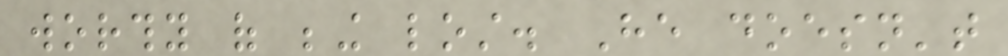worthy of being lost. He doesn't
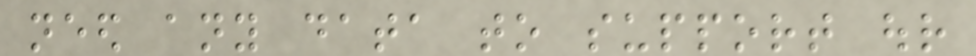need any data to support our
